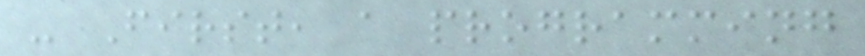- First, a programming
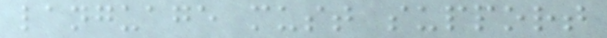language must support
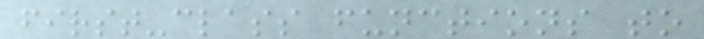first-class functions to
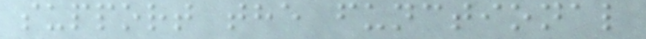support the functional
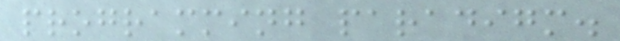programming paradigm.
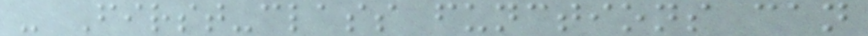- First-class functions can
